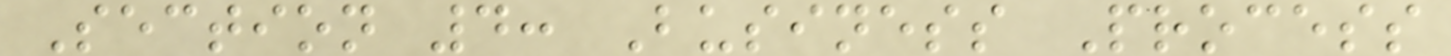Section 4: Business Process
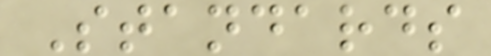Standards
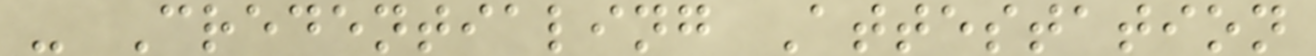- Credentialing Attestation
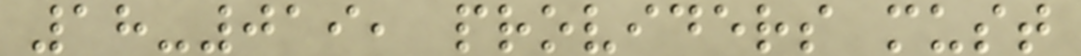18-019, providers must
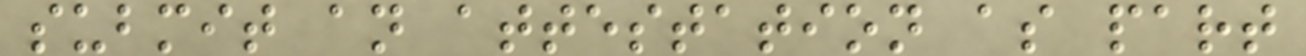submit an attestation as part
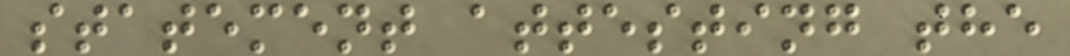statement attesting the
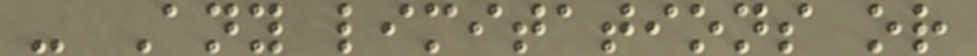- Any limitations or
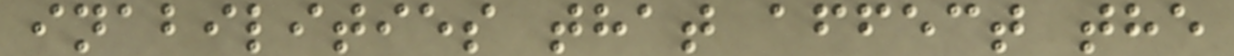inabilities that affect the
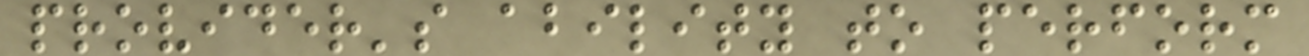provider's ability to perform
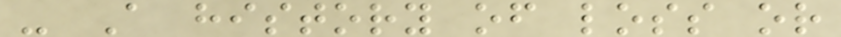- A history of loss or
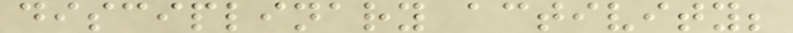disciplinary activity;
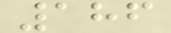186
